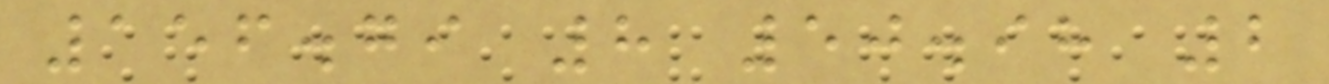156.79 8 50.98 2
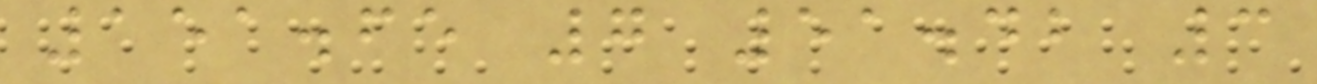151.65 7 51.42 3
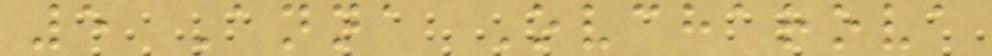5 Anna Ovcharova
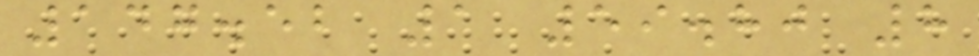147.52 1 59.80 8
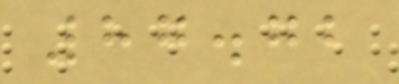87.72
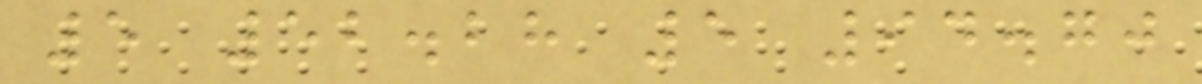5 52.28 5 94.70
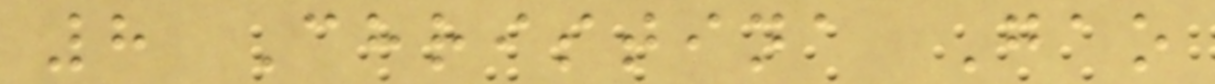8 Christina Gao
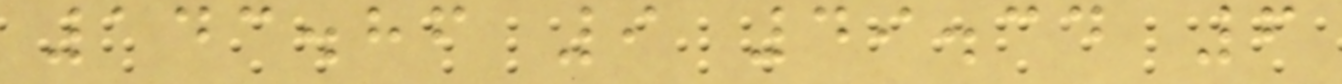143.86 9 49.34 6
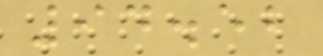94.52
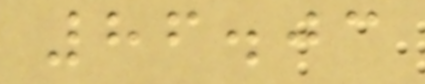86.03
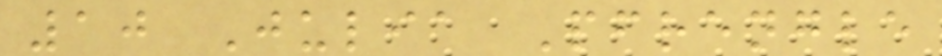10 Julia Pfrengle
